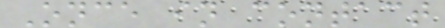Once in contact
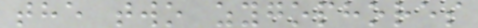the two zygophores
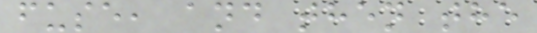fuse, and then the
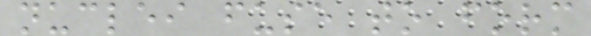nuclei fuse to form
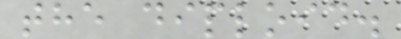the diploid.
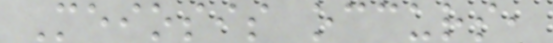Meiosis occurs,
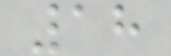18
